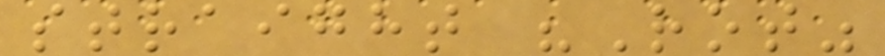straight "Rot"
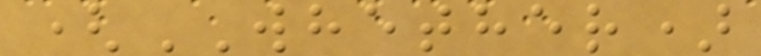(WHETHER)
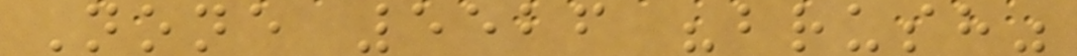None 5526 "brush"
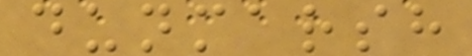dunmarsh
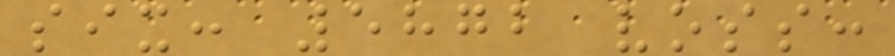six: 5872 voss:
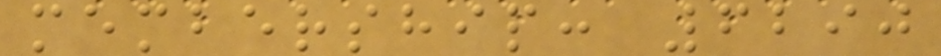membership: 6290
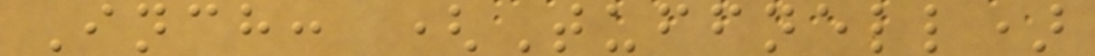Inch: (Tuffnell)
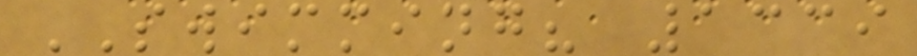SWIMMING? 1339
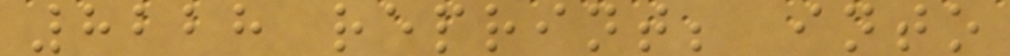8228 reprint; into
